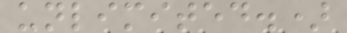unlimited.)
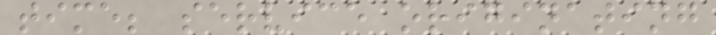time; service originating
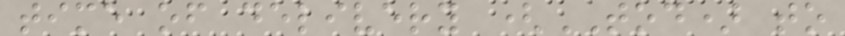time of delivery (TOD) to
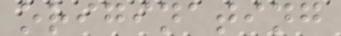originating
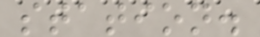station.
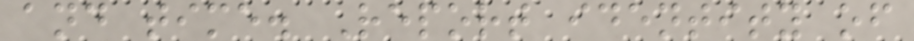and time. Report identity of
